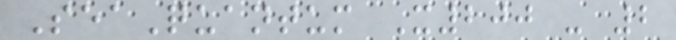SeaQuantum X200 - 2
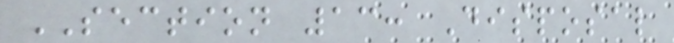SECTION 13: Disposal
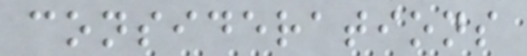considerations
